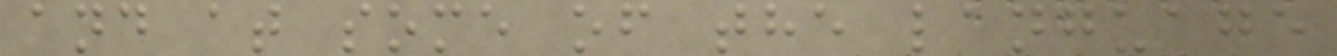and at some of the language
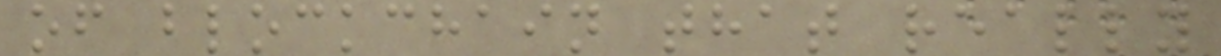of blockchain that really
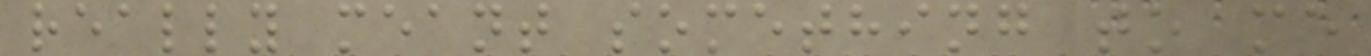really meant something to me
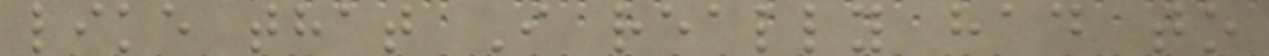like that I really had to
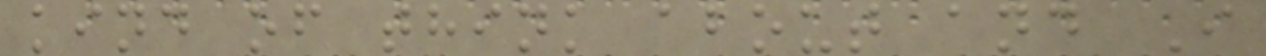kind of think about and I
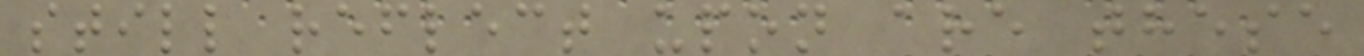still reflect upon are these
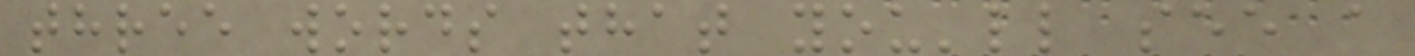three words that you'll see a
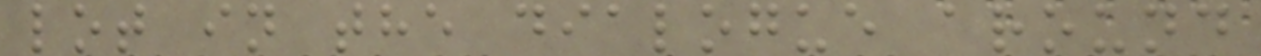lot in the dialogue around
